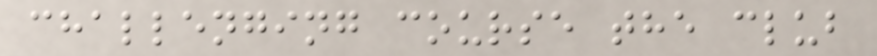challenging course the club
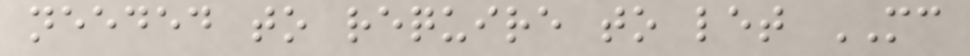needed to require to let MC
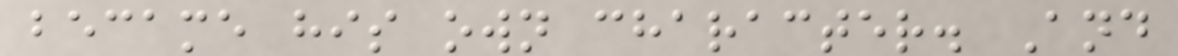became his own character. And
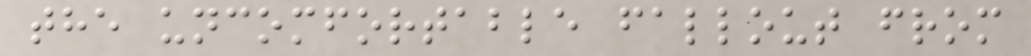the uncomfortable fallout from
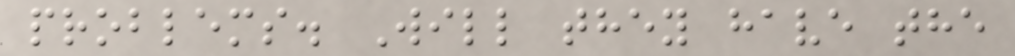problems. Will they have the
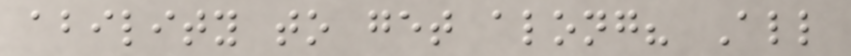ability to get along? All
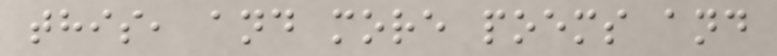this, and more poems and
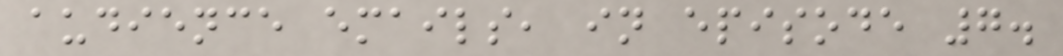audience emails, in episode 7.
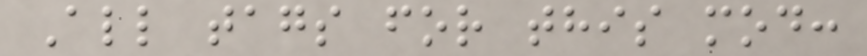All tags for this mod:
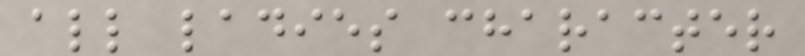all ladies character
